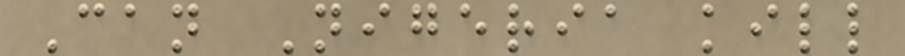Can Nigeria kill
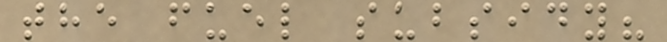the fuel subsidy?
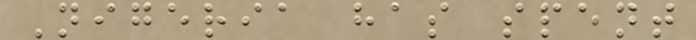Nigeria has spent
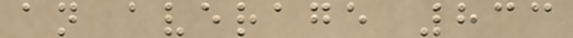an average 833
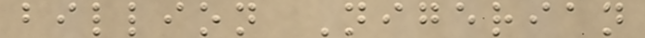billion Nigerian
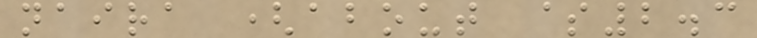naira (about $2.3
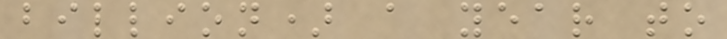billion) a year to
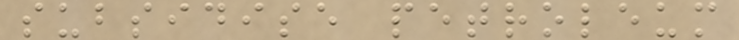subsidise petroleum
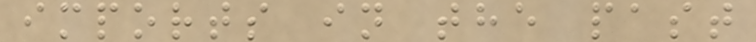imports in the past
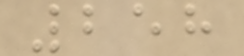258
